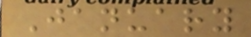January
